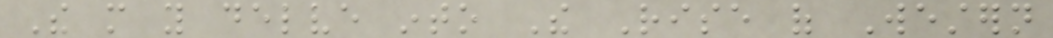The more you delve into The Rise of Western
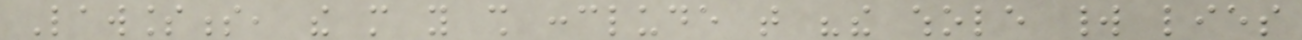Lawlessness, the more you shall conclude that "the whole world lies
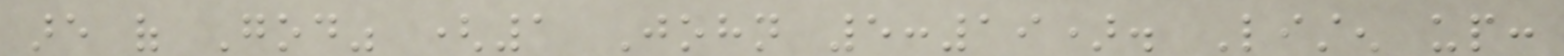are of God" (1 John 5:19). Listen up:
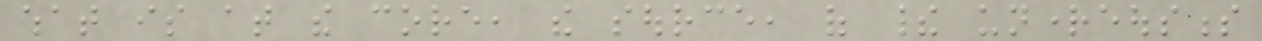what is at the core, the source, of their unrighteousness
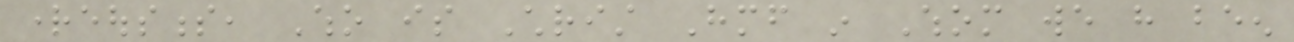righteousness, Who is Christ Himself in Whom we have been
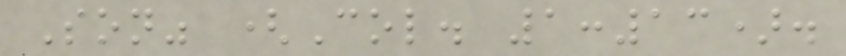Son" (Col. 1:13).
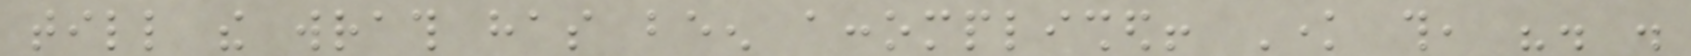till the wrath has been accomplished! Know this, ". .
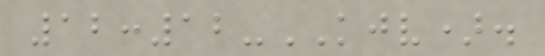12:12-KJV).
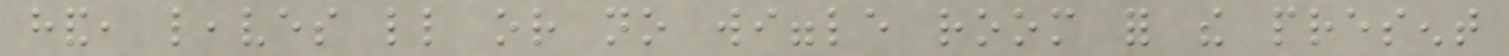hand, leaves little or no wiggle room for the present
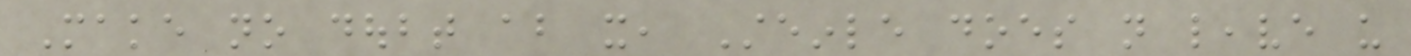Make no doubt about it, Steinle does not leave us
